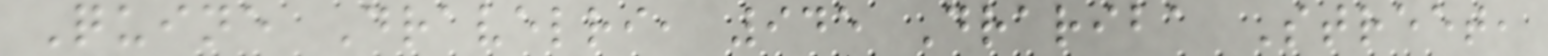Quine Dravelri, 945 Drariba Street,
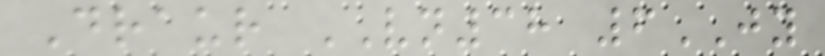Draur VN38 6JY
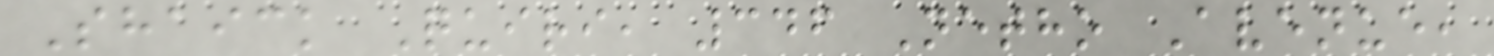Shaick Quiri, 346 Netho Avenue,
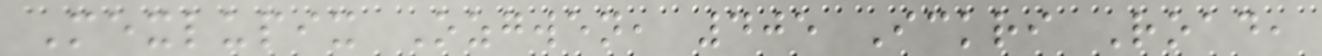Mexlupix Ozgwen, 405 Ickri Road,
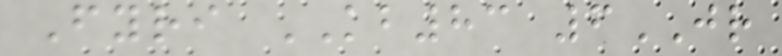Fyri KB83 6JR
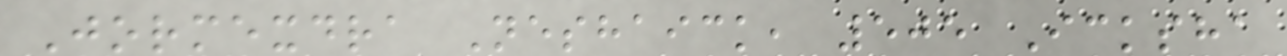Jormexdra Neshaick, 505 Icksha
